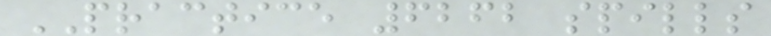PRACTICE 6262 spills
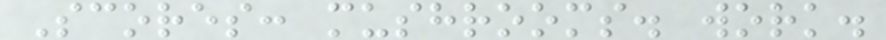Scores: mushrooms. work.
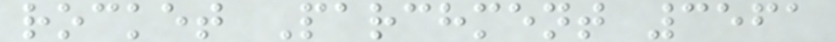rocket Parchment 3561
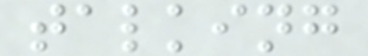talking
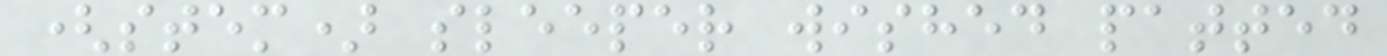(stem) sleeper wished patted
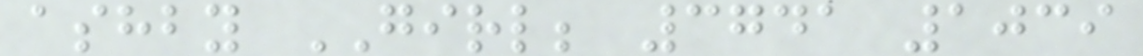ashby GIRL; 3741 1039
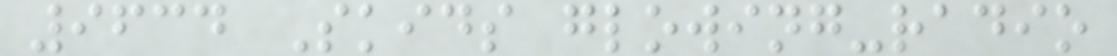9634 Skids glowing-radio
